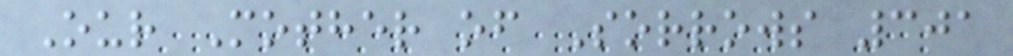Our Mother of Sorrows 301
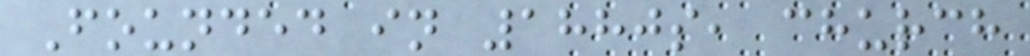Founded in 1880s, church
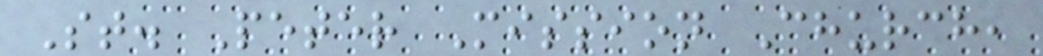St. Peter Mission Church,
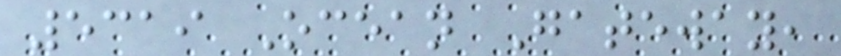5319 Ocean Gateway,
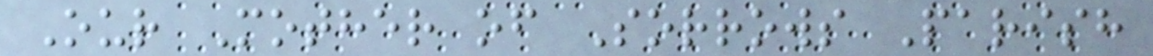Our Mother of Sorrows Parish
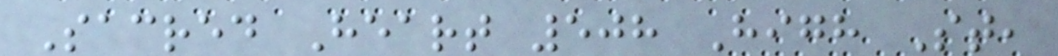Sacred Heart 508 High St,
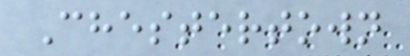Chestertown
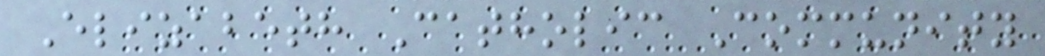Elizabeth Catholic Community
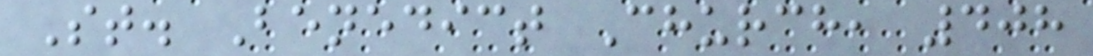St. Benedict Church, 408
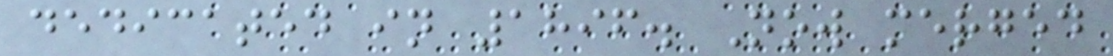dedicated in 1896. Now merged
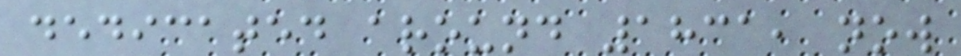dedicated around 1831, now
